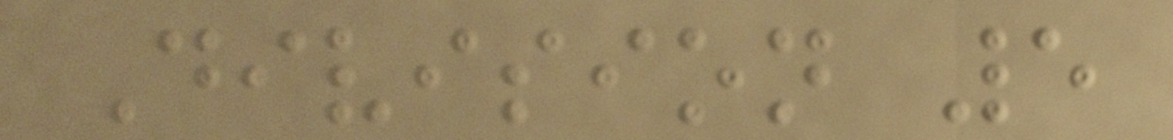Division 5
